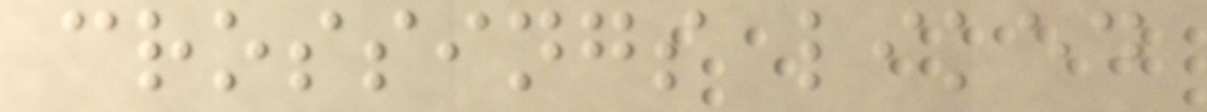crossings liked
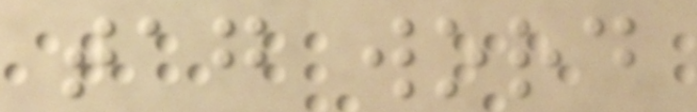tag word
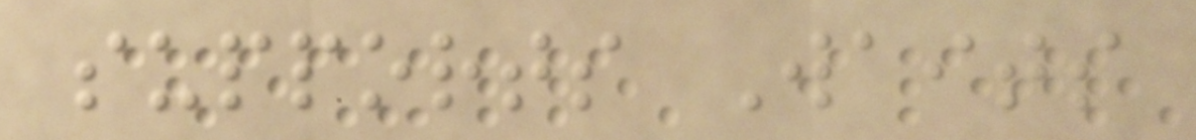supports Waits
